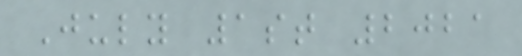July 1st 2021
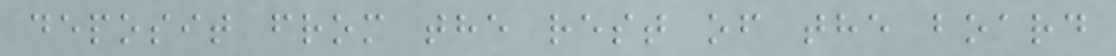deposit from the rest of the board
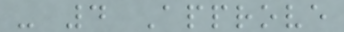- 4 Approve
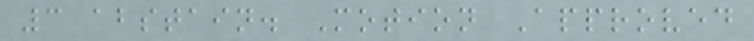3 abstain. Motion Approved
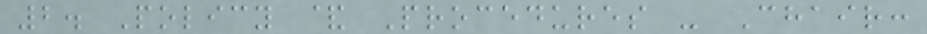2. Policy & Procedures - Chair:
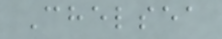Chelsea
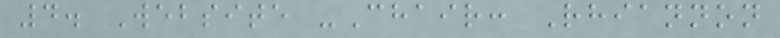4. Website -Chair: Rhiannon
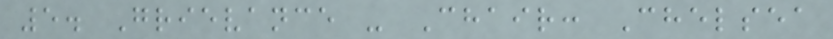5. Grievance - Chair: Chelsea
